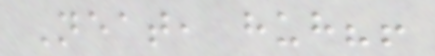Neat, huh?!
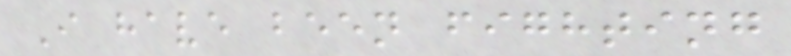I have been fighting
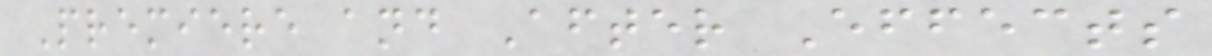Premiere and After Effects
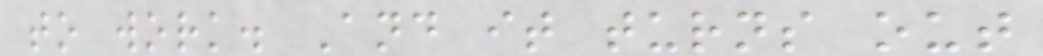to work. And it turns out
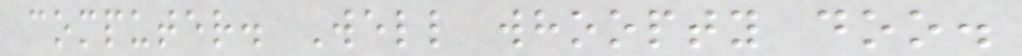computer. Well whoopty doo.
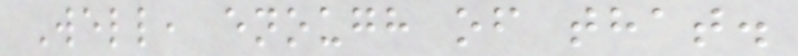Well, enough of that.
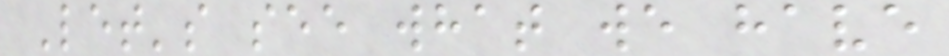Let's see what we have
